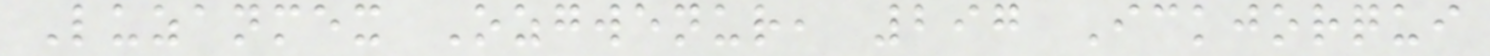Luzanmex Ozgwenur, 297 Ickjorqui
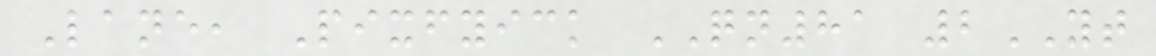Lane, Pixfyick QN81 2YT
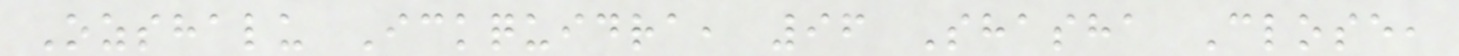Ozshalu Ickquidra, 96 Shasha Close,
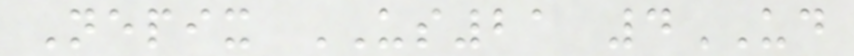Nepix US21 4UD
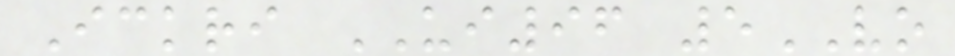Ickri UI96 5VO
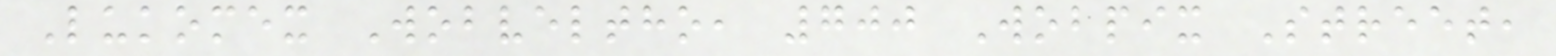Lukomex Wobveltho, 700 Wobpix Street,
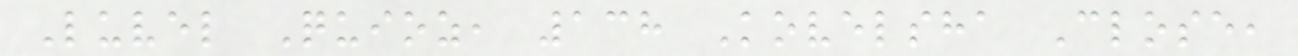Luvel Quioz, 138 Kovelsha Close,
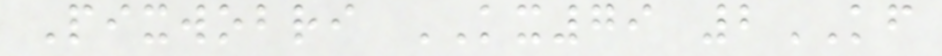Pixwobri KX79 2KF
